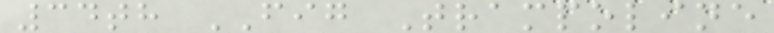34th FIG Trampoline
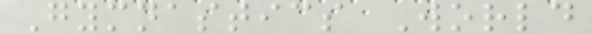Gymnastics World
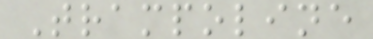Trampoline
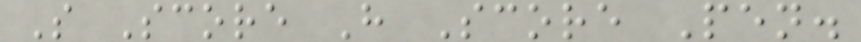S Score H Score Pen.
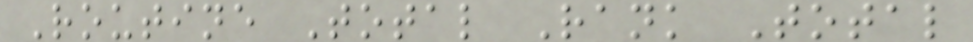Routine Total Rank Total
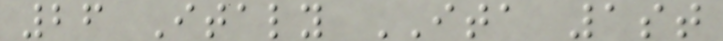26 Italy ITA 1st
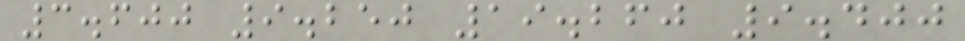3.600 9.250 19.260 9.400
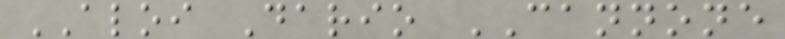ALOI Dario CANNONE
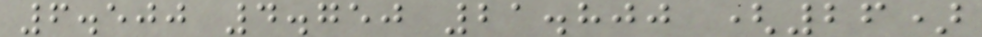6.500 4.750 21.800 (26)
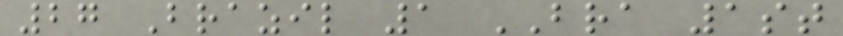27 Brazil 1 BRA 1st
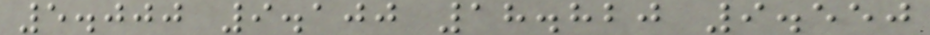5.000 9.100 18.820 9.550
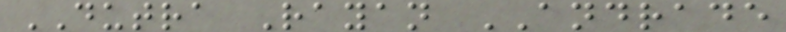DUTRA Rayan ANDRADE
